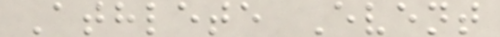Athlete Event
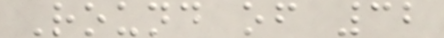Round of 32
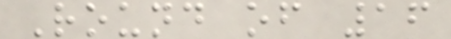Round of 16
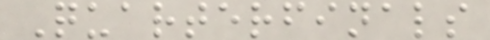Quarterfinals
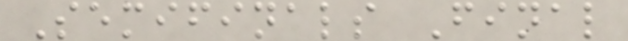Semifinals Final
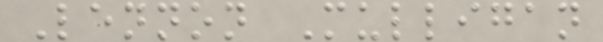Lennon Mulligan
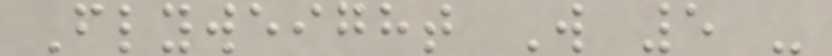Flyweight W 5 -
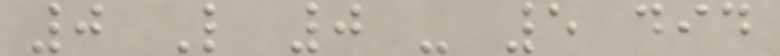0 L 0 - 5 did
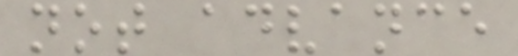not advance
